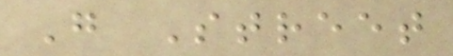G Street
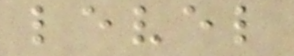level
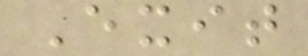Exit
